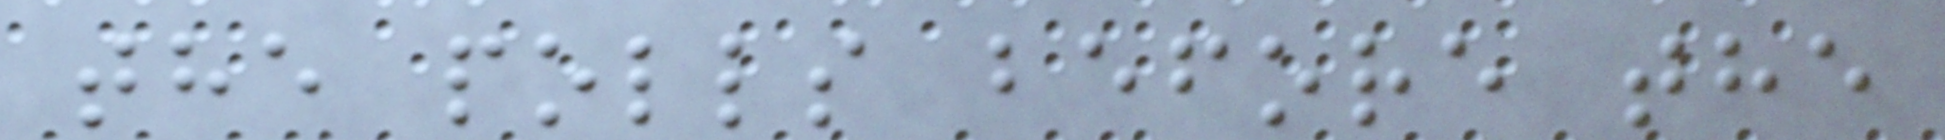the polls before the
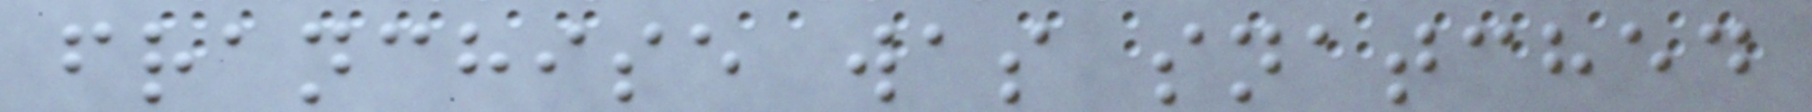franchise was snatched
